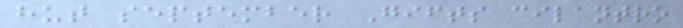hut september Gifts cilantro
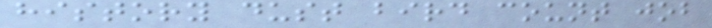history dust bird count job
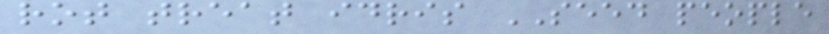rot treat idris SEED people
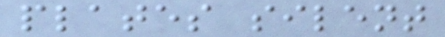plates silent
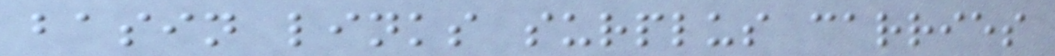basin links surplus carries
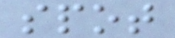spot
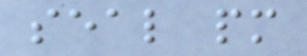seal pm
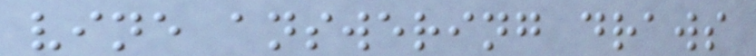vine answering draws
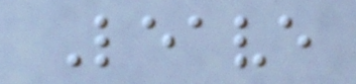Leave
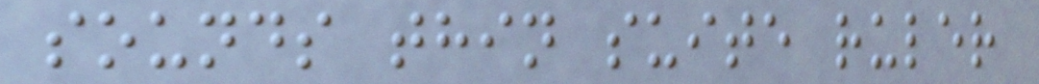sounds thin suite ruler
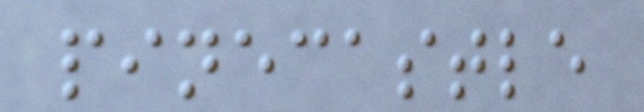pinecastle
